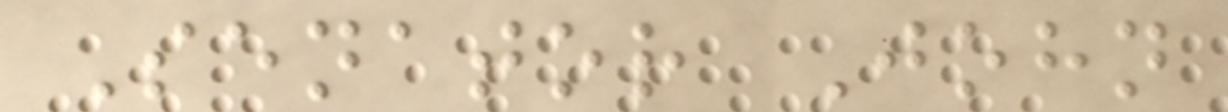Senator John
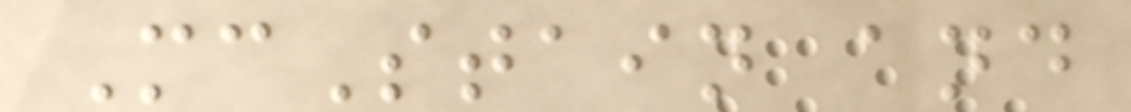McStain and
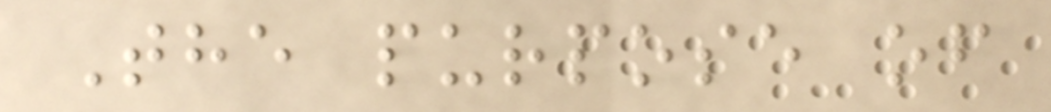The purpose of
